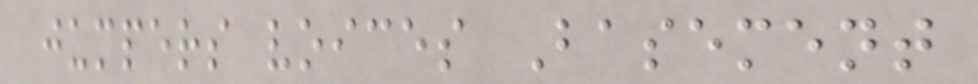jumpers voices Basement
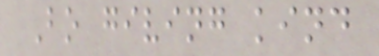Bo giving kind
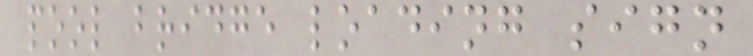pool bridge loading sign
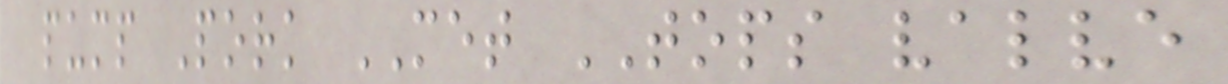pump Pork MET TOPS valve
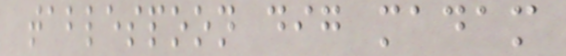tablespoon dig madam
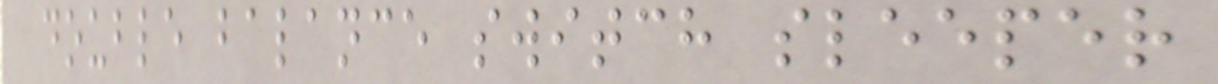double balance switch sleeper
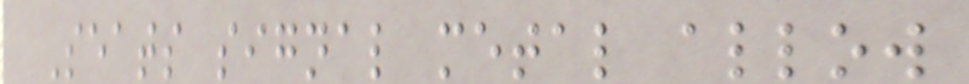Seats signal metal allow
